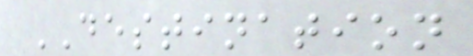DESTINATION
